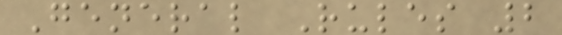General Rules 2
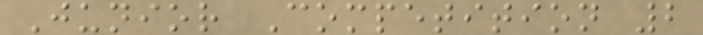Junior Competition 2
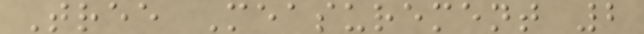Tree Measurement 2
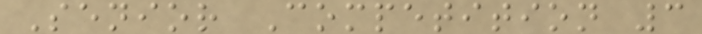Senior Competition 3
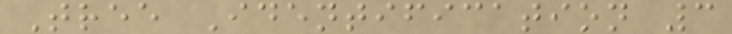Tree Identification 3
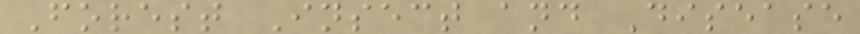Forest Insect and Disease
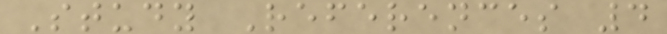Study References 4
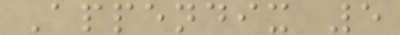Appendix 5
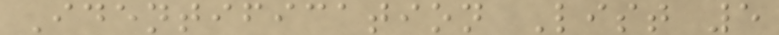Identification List 5
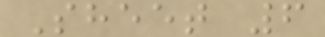Sheet 6
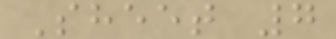Sheet 7
